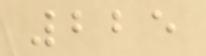225
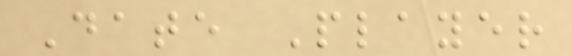Date Player
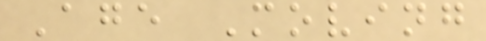Age Moving
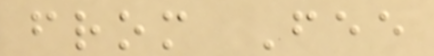from Fee
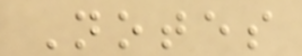Notes
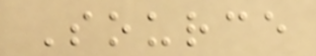Source
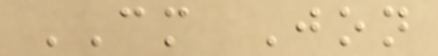CM Jon
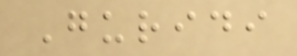Guridi
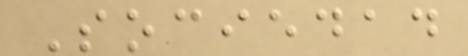Sociedad
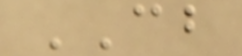CB
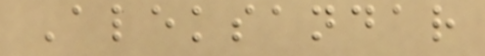Aleksandar
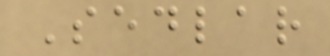Sedlar
